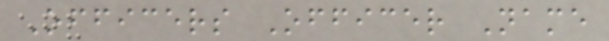Officers Officer Name
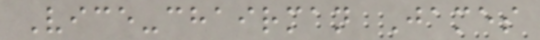Vice-chairman James
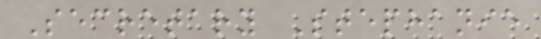Secretary Stephanie
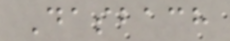Dasbach
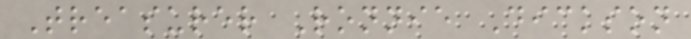Treasurer Ronnie Dickson
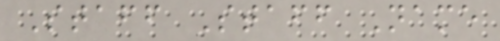Staff Staff Name
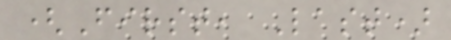(First, Last)
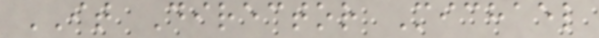IT Director Michael
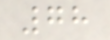78
